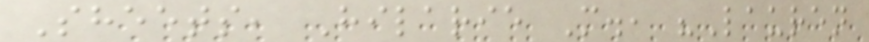Sheets, Hilarie M., "Lauren
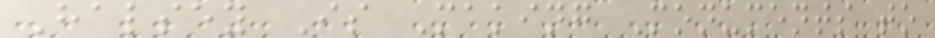Halsey Is Making Monuments to
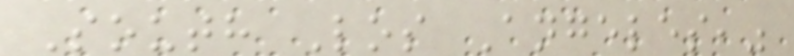South Los Angeles,"
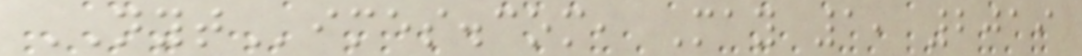NYTimes.com, May 1, 2019
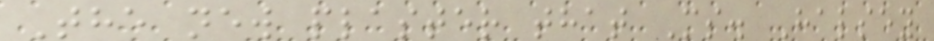The new plaster that Ms. Halsey
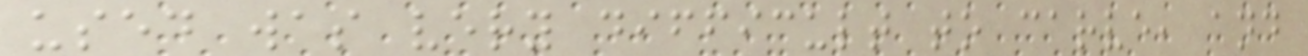used was very difficult to carve, and
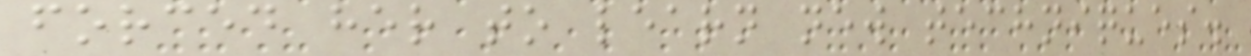forced her to learn new techniques.
